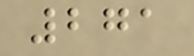271
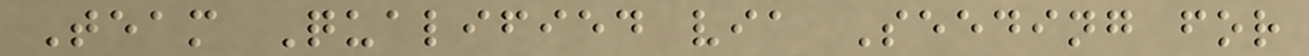Team Qualified via Seeding for
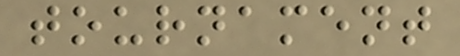tournament
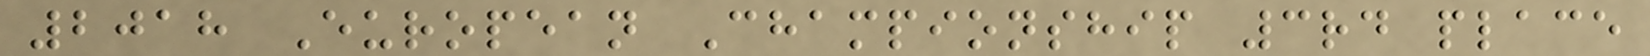2018 European Championship 3rd place
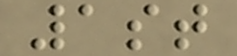1st
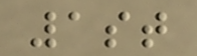1st
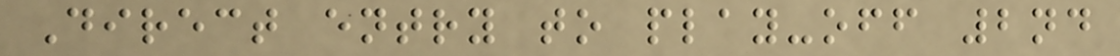Direct entry to play-off 2nd
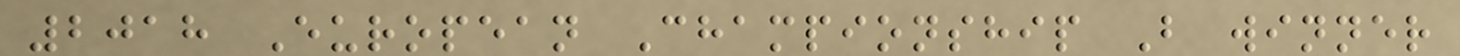2018 European Championship B winner
